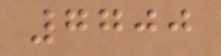7700
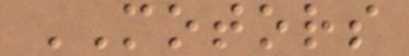MOTORS
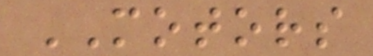MOTORS
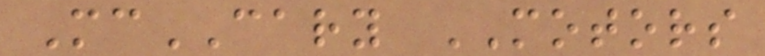McCARY MOTORS
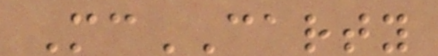McCARTY
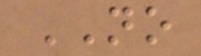NO
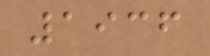1936
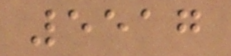5517
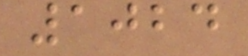1024
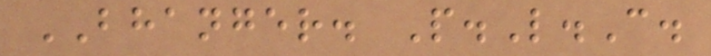BHANGER. P.L.C.
